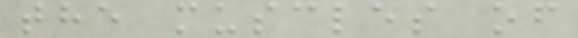the muscles of
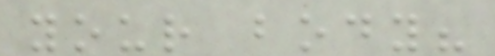your body?
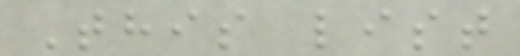This list
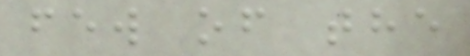few of the
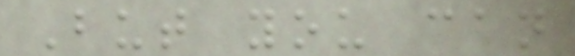But you can
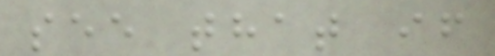see that if
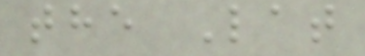the Lat
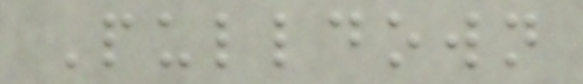Pulldown
